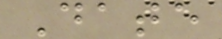Date
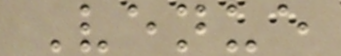Venue
